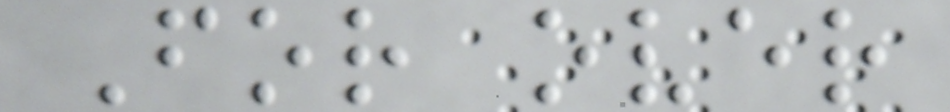For over
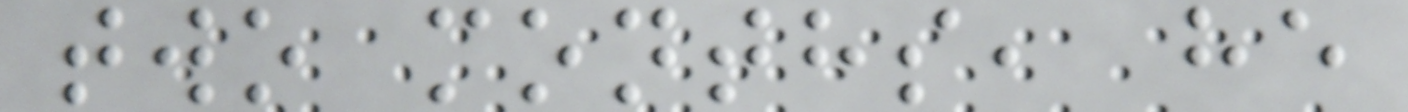two months, he
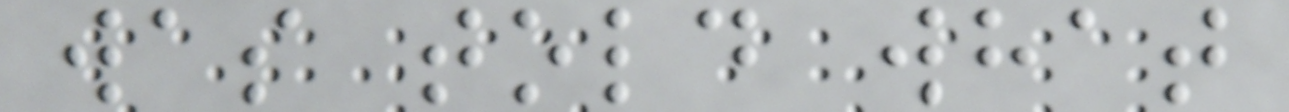was told what
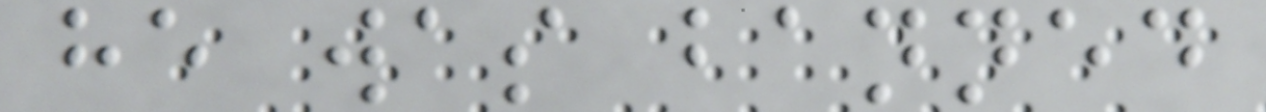he was banned
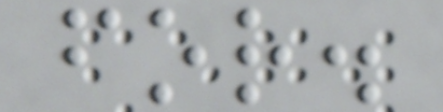for.
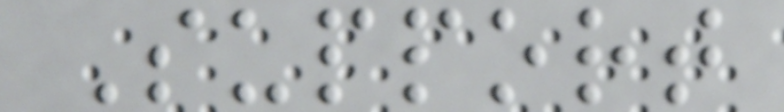Support
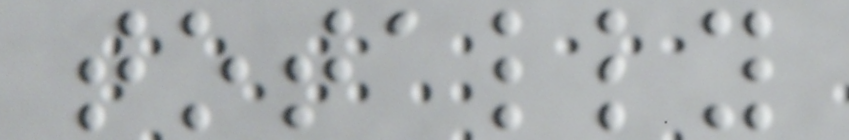totally
